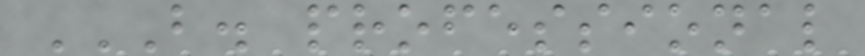B. PROFESSIONAL
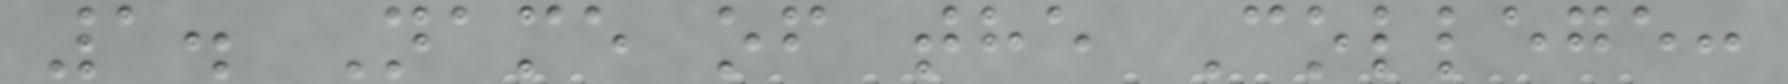1. Name of the College:
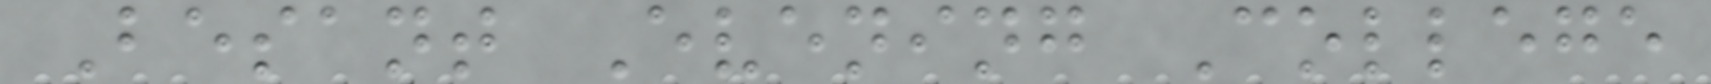Besant Evening College
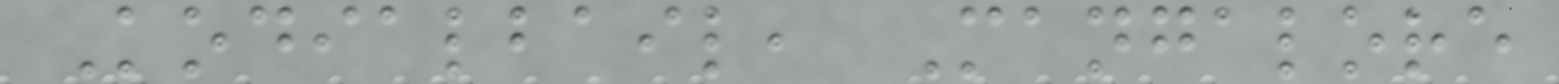Kodialbail, Mangalore
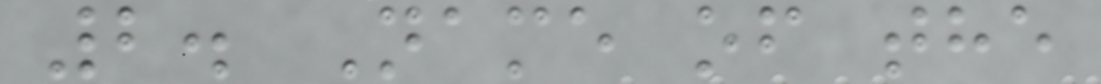2. Name of the
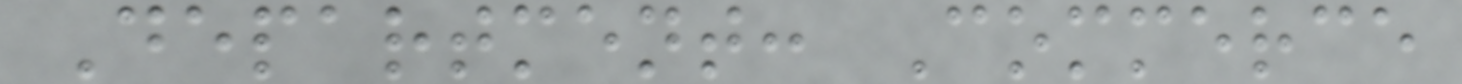Department: Commerce
